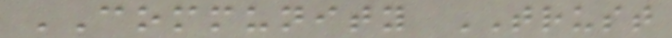COMMUNITY TRUST
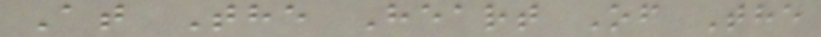At The Heart Of The
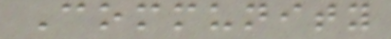Community
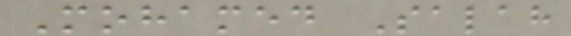Mohamed Salah
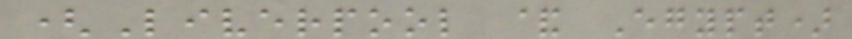(Liverpool & Egypt)
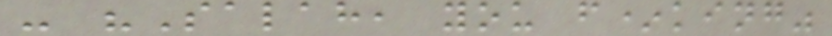- "Salah, you f*king"
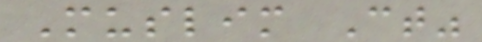Muslim Ct"
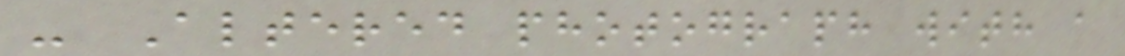- Altered photograph with a
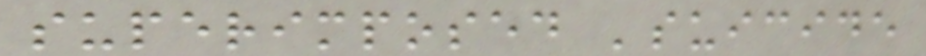superimposed 'suicide
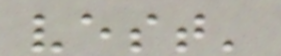vest'
